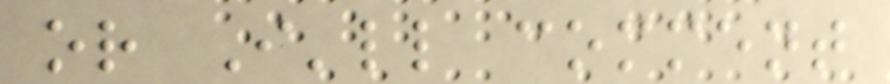or I'll comment
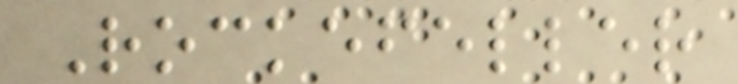Rockefeller
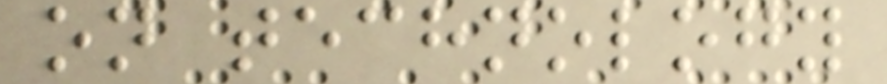on technology
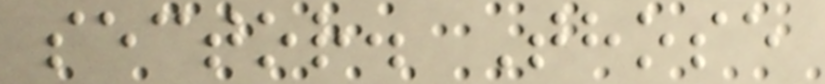sector. Those
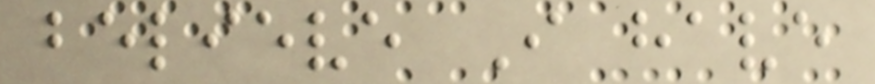believe I have
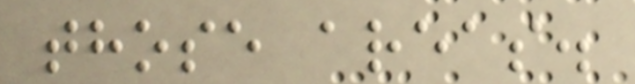those areas.
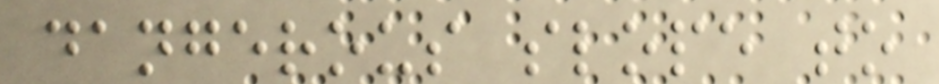dangerous slope to
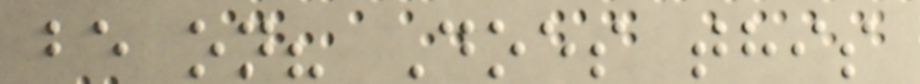be on? Does this
